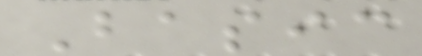Basic
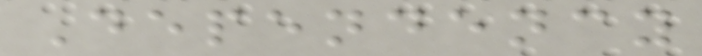Dependency
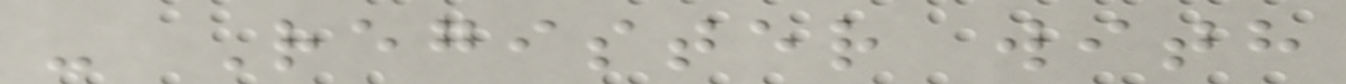- Register with
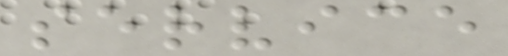service
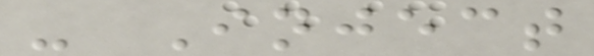- Inject
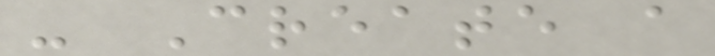- Create a
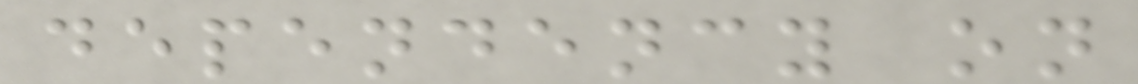dependency on
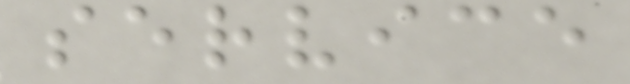service
